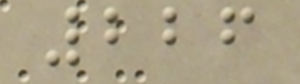226
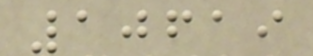10619
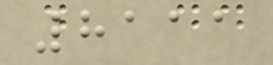8111
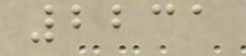2231
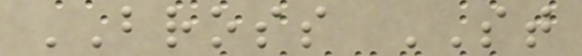BROSS ST
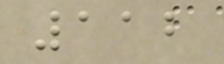112
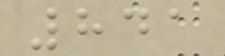841
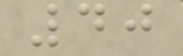40
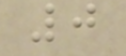0
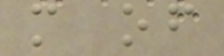m of
